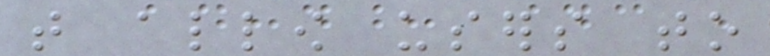that allow users to
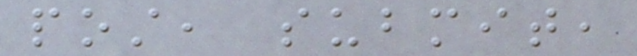post, submit,
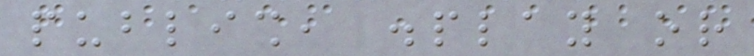publish, display or
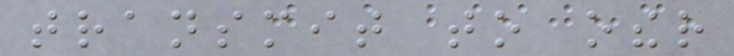transmit to other
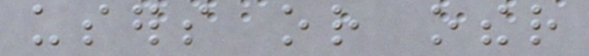users or other
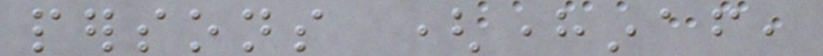persons (hereinafter,
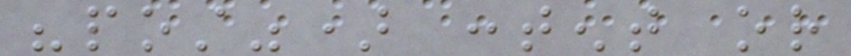"post") content or
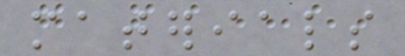materials
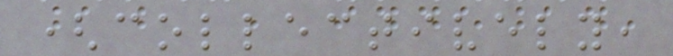(collectively,
